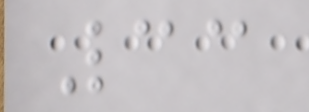33
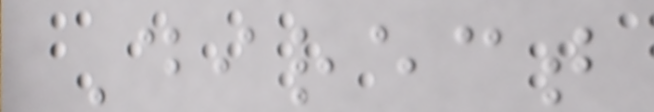Direct
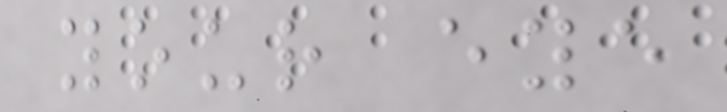your eye
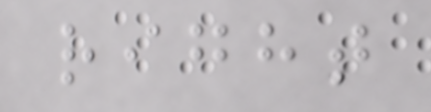right
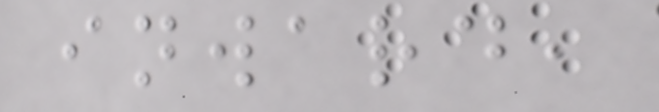inward,
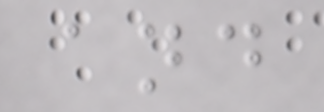and
